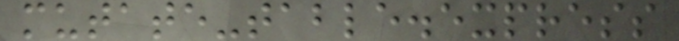mutate-table.express
